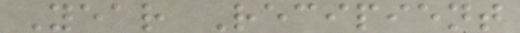Year Recipient
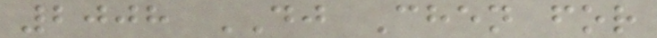2008 DJ Chen for
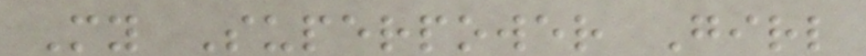My Superpower Girl
